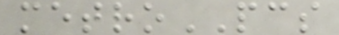metroPCS
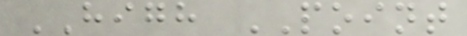HIGH POINT
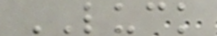LUCK
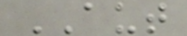AUT
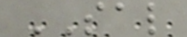SAL
